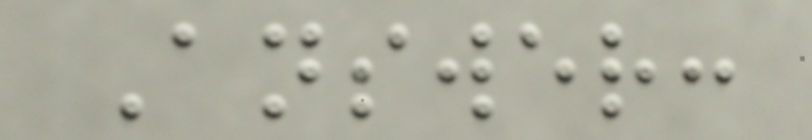Answer:
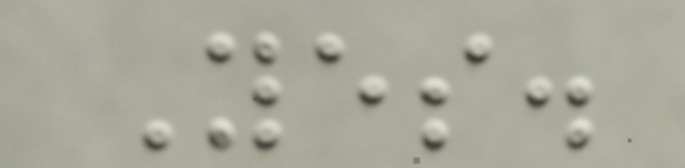Yes.
